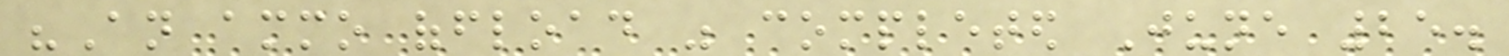"An ammo offload was completed June 25.
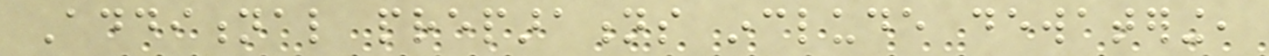Additional preparations include dewatering,
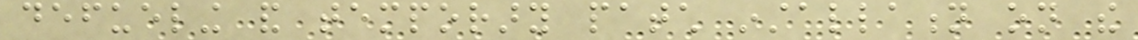defueling and temporary patch installation on the
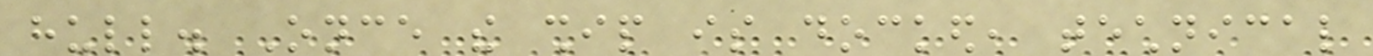hull. Once the ship is docked, technical
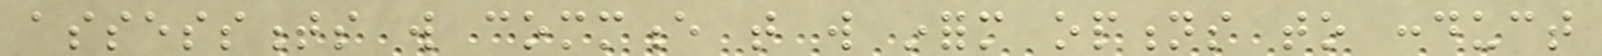assessments will commence that will inform options to conduct
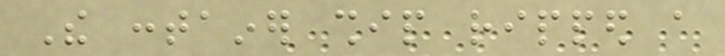The container ship ripped a
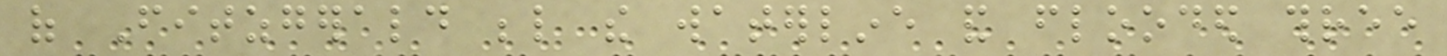of Fitzgerald below the waterline and flooded three
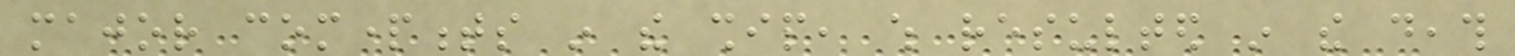major compartments in the ship, which resulted in the death
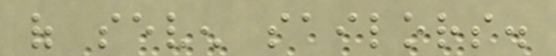of seven sailors.
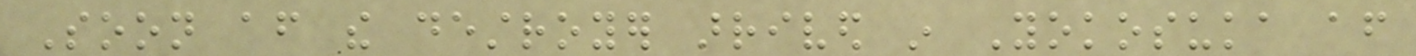Soon after the destroyer arrived in Yokosuka after
